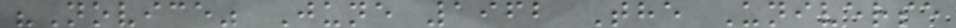"Novice" June 1962 The Universe
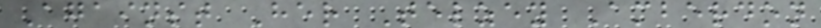Against Her Telzey Amberdon
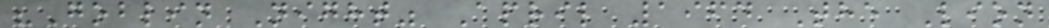"Goblin Night" April 1964 The Lion
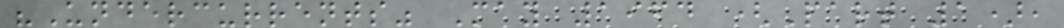"Undercurrents" May 1964 (Part 1),
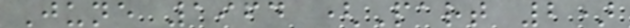June 1964 (Part 2)
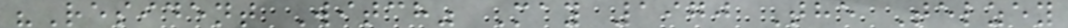"Resident Witch" May 1970 The Telzey
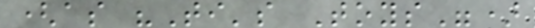(as "Ti's Toys")
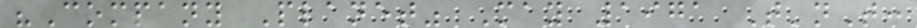"Company Planet" May 1971 T'nT:
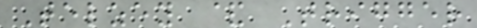Telzey & Trigger
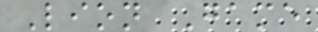Lion Game
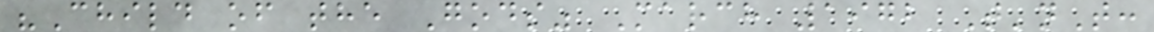"Child of the Gods" March 1972 T'nT:
